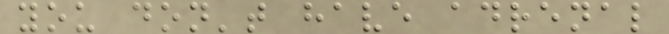you don't have adrenal
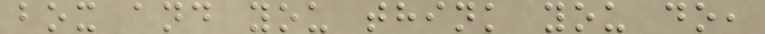box and you think you do,
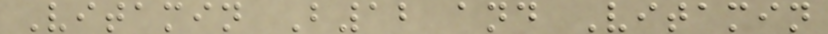Vitamin B12 and Vitamin
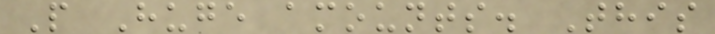P Huge amounts. This
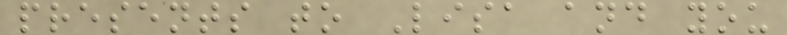presents to Lisa and you
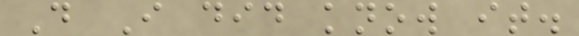D I did know it.
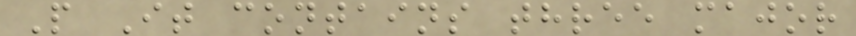P It contains three major
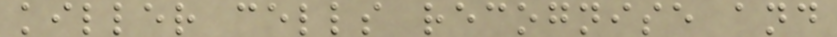killer cells recognise and
